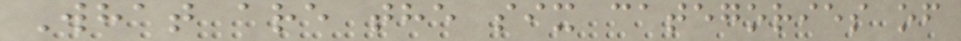What are the six categories of
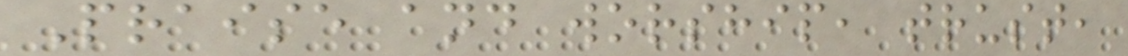Praise and worship, trust,
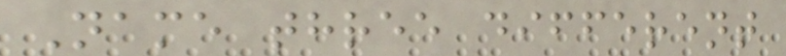Name three different
